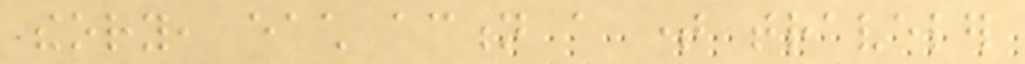theory, each action a time traveler
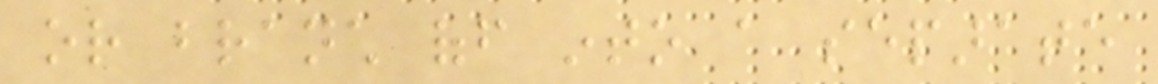or branch off into a separate
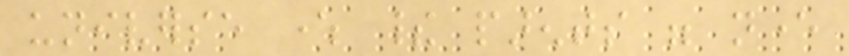universe where their parents were never
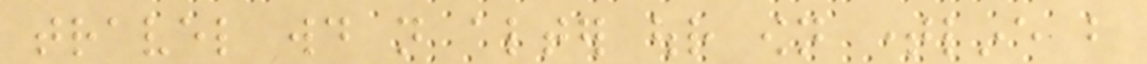travel would not alter our own timeline but
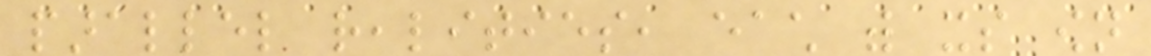parallel realities, each with its own
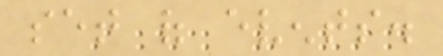set of events.
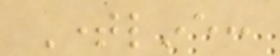Timeline:
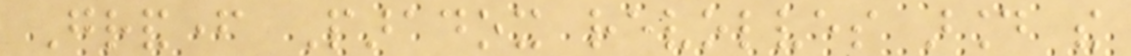Grandfather Paradox revolves around the
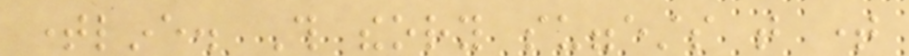timeline. This theory suggests that time
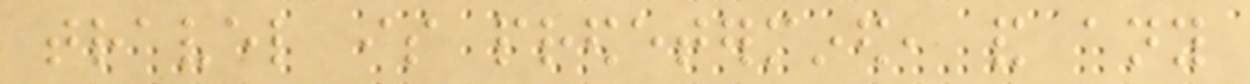travel is predetermined, and any
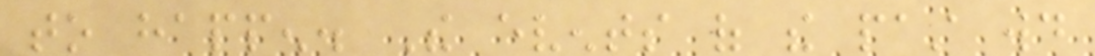to happen. The events of the past would
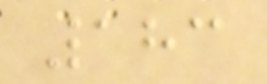183
